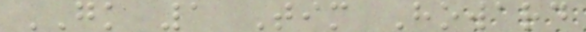GK 1 Tim Howard
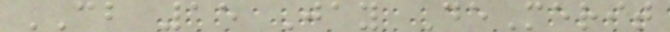CB 15 Jay DeMerit
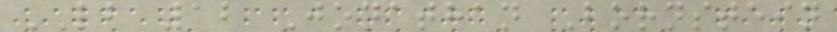LB 12 Jonathan Bornstein
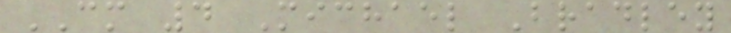CM 4 Michael Bradley
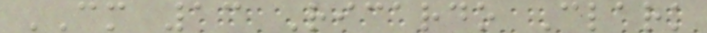CM 13 Ricardo Clark
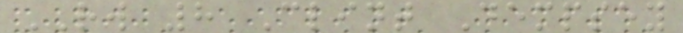RW 8 Clint Dempsey
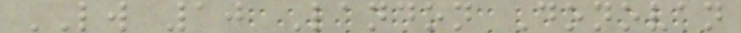LW 10 Landon Donovan
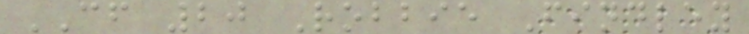CF 20 Robbie Findley
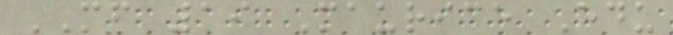MF 19 Maurice Edu
